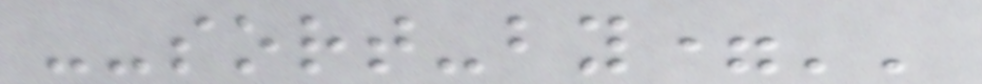--sort-by=''
